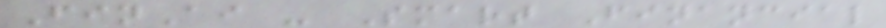FinAi - Smart Financial
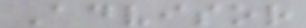Advisor
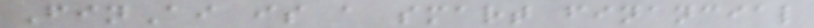FinAi is a smart financial
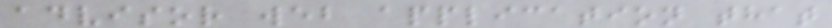advisor web application that
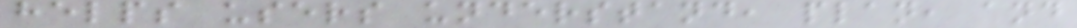helps users understand, plan, and
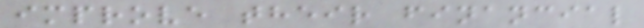improve their financial
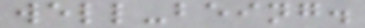well-being.
